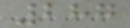287
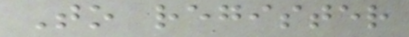To register
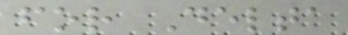for Delta
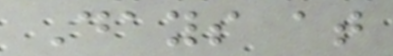Days at
